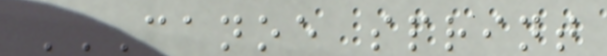CANOE SPRINT
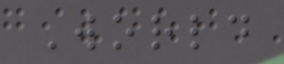World
